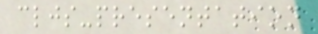cljs-presentation
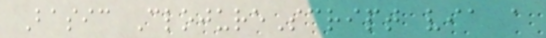Basic ClojureScript via a
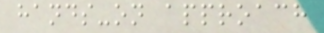hands-on approach
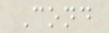Cond
